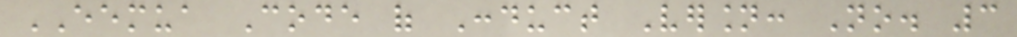EEMUA Code of Conduct Version: No. 3
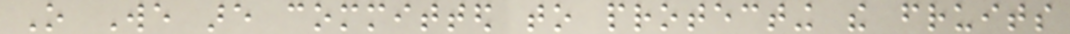O We are committed to protecting the fruits
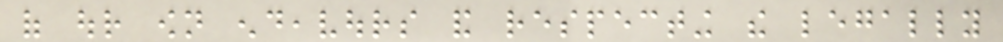of our own endeavours and respecting the legally
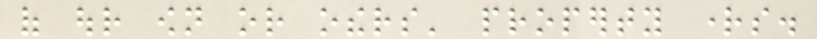of our own or others' property rights.
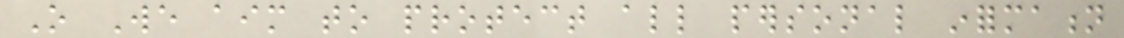O We aim to protect all personal information
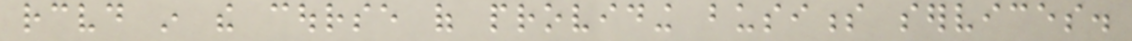received in the course of providing business services.
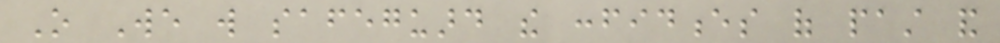O We will safeguard the confidences of past and
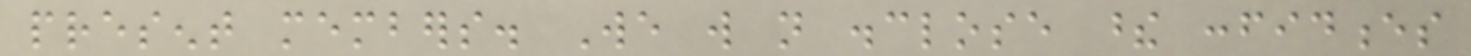present members. We will not disclose these confidences
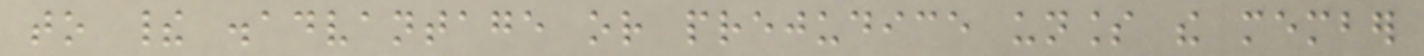to their disadvantage or prejudice unless the member
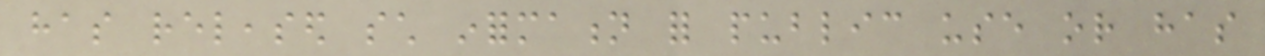has released such information for public use or has
